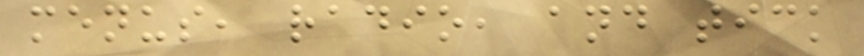menus, radio, and tick
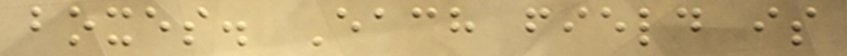boxes. Each field is
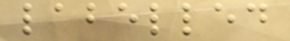labelled
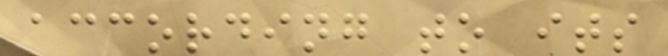according to its
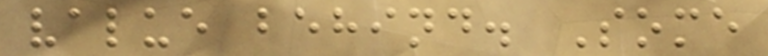value behind. Some
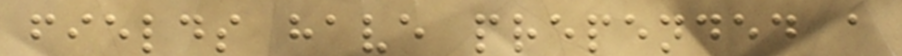fields have prepended a
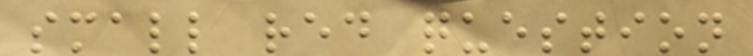small red question
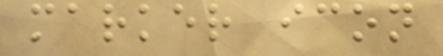marker icon
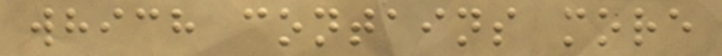which contains more
